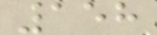158
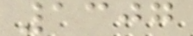1307
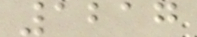1217
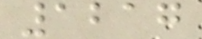1217
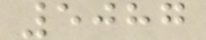5087
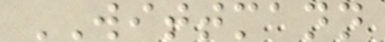WITTMANN
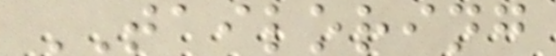TAILORING
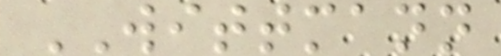WITTMANN
